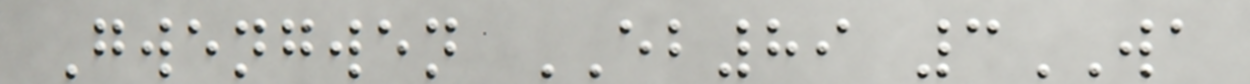Gwengwen EB89 3WA
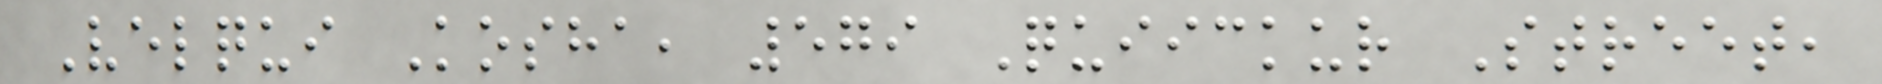Velqui Kosha, 579 Quiickur Street,
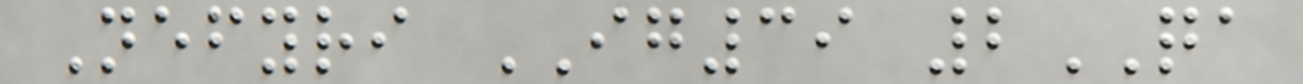Nefyri IG39 2QA
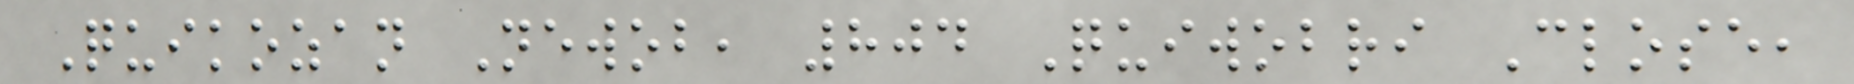Quikozan Newob, 804 Quiwobri Close,
